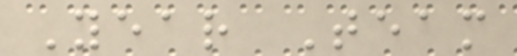Year Team
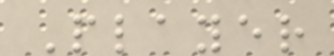Player
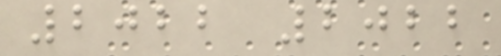2022 2022
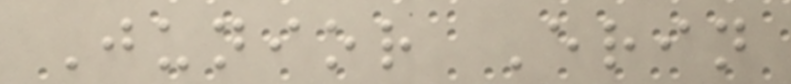Junior Erin
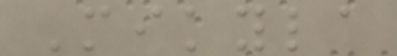Mikyla
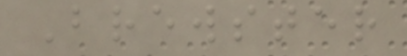Brewster
